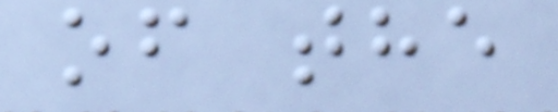of the
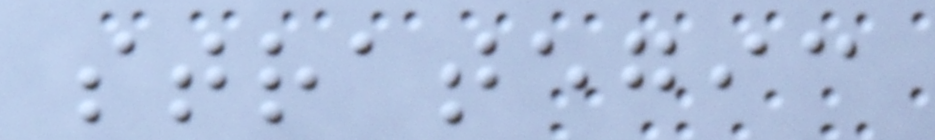strategic
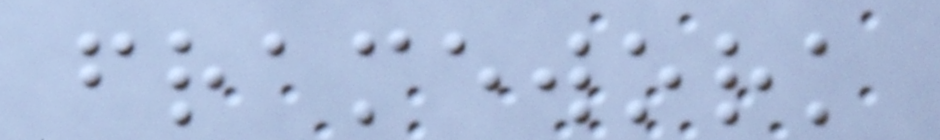framework
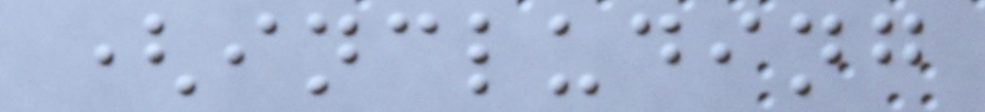(including
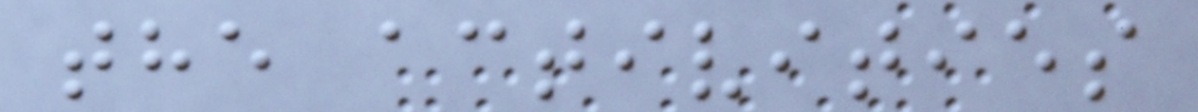the activities
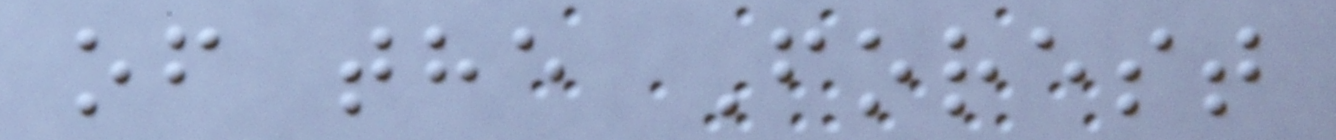of the Forest
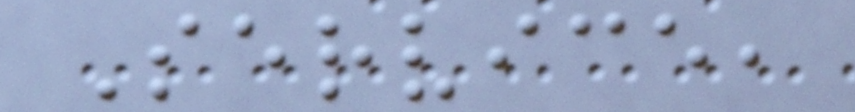Service,
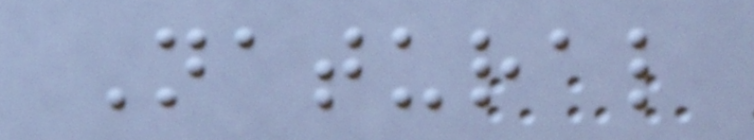Natural
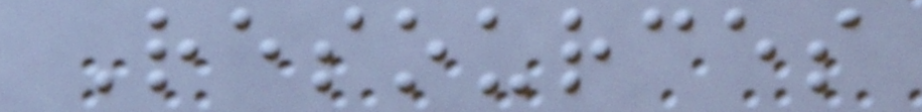Resources
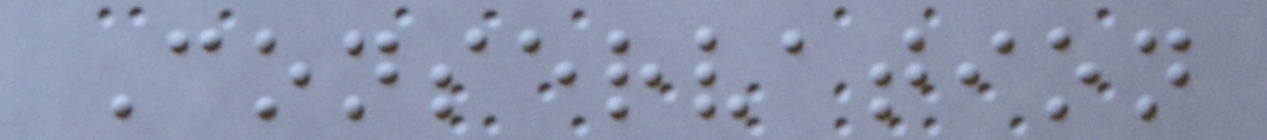Conservation
